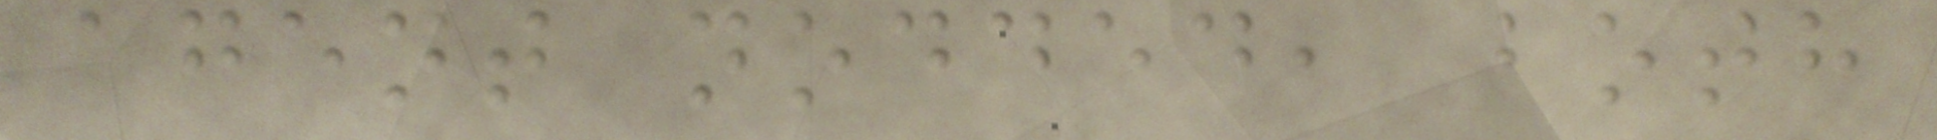agent nodded, both
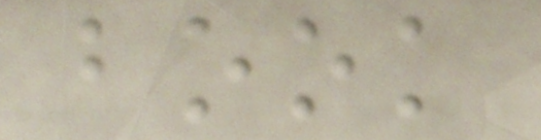book
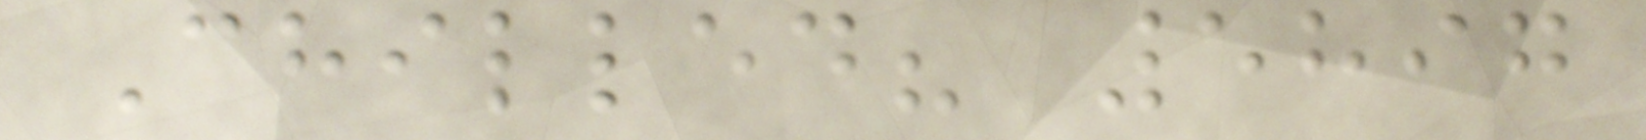Chilled? 5897
